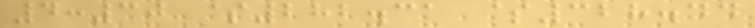4:30 $282.31 $328.44
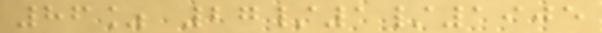86% 27/1/1905
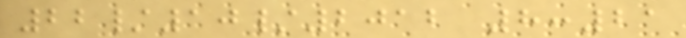22/10/2012 8:21
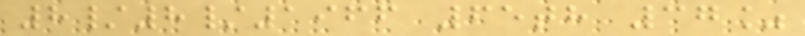8/8/1966 65th 37%
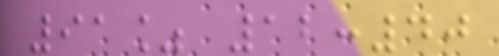91% 12:40
